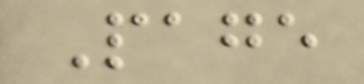Page
